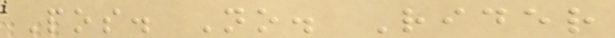Pos. No. Rider
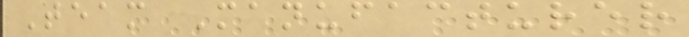Team Manufacturer
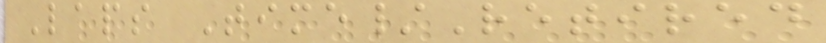Laps Time/Retired
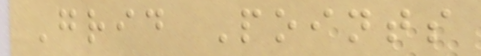Grid Points
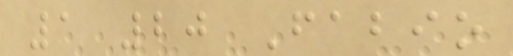1 20 Fabio
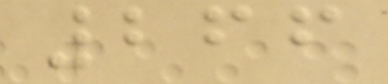266
